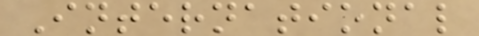International
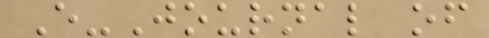E-Journal of
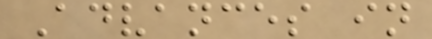Advances in
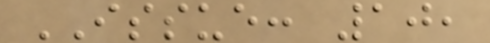ISSUE: 10,
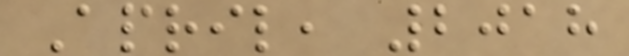April, 2018
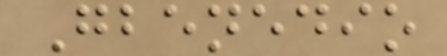Gbenedio
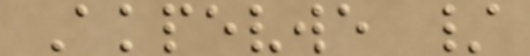Akpevwe /
